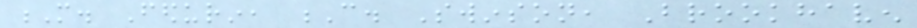M. Fedurin, C. Swinson, Brookhaven
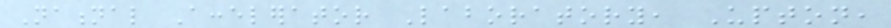National Accelerator Laboratory, Upton,
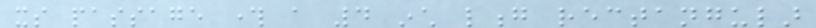its passage through a 4 inch long rectangular
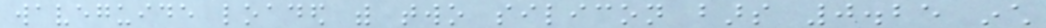waveguide loaded with two silicon bars 0.25 inch
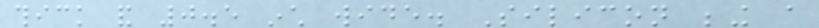thick and 0.5 inch wide. Silicon being a
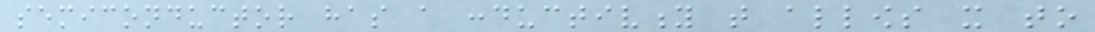semiconductor has a conductivity that allows it to
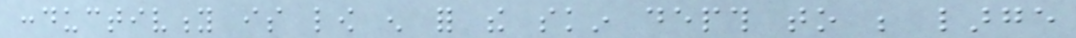conductivity is low enough for the skin depth to be large
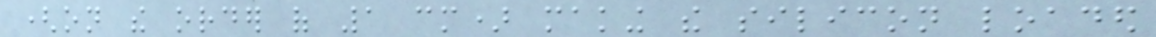(on the order of 1 cm) making the silicon loaded
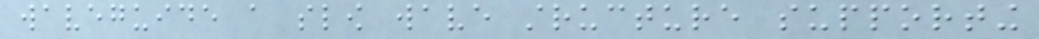waveguide a slow wave structure supporting
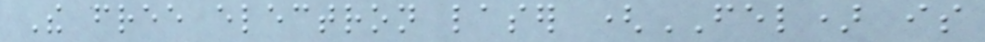The free electron laser (FEL) is
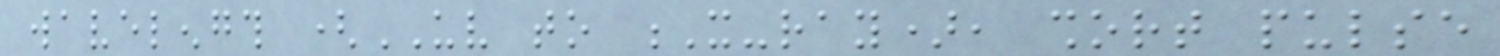wavelength (UV to X-ray), short pulse
